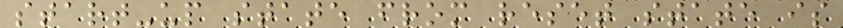start-up state from reset state is
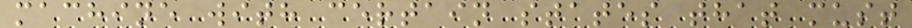machine with certain states that must
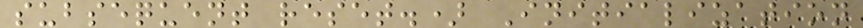subsequent reset.) Initialization
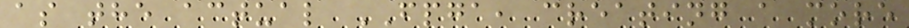as the actual FPGA, creating a more
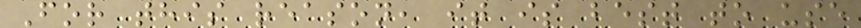For this reason, it is best to use
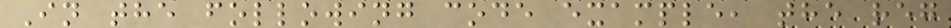In the following code example, the reg
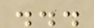...
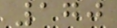170
